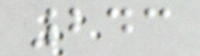243
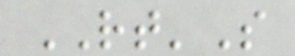RT'S
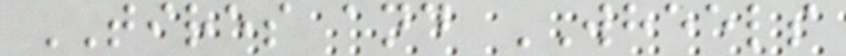TIRES and WHEELS
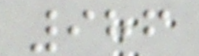986
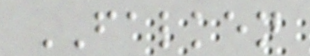FALKEN
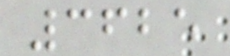3625
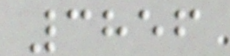3856
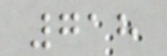718
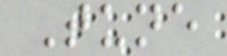Tune
